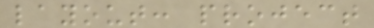layout: project
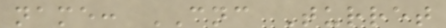name: CNC Turret
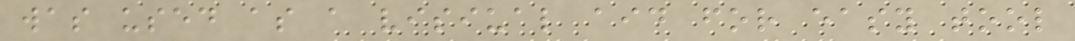was used as a visiual aid for easy tool
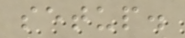setup.
